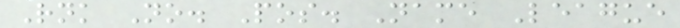Rnk No. Pos. Name League
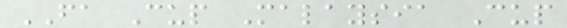FA Cup Malaysia Cup
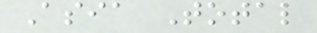Asia Total
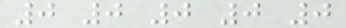0 0 0 0 0
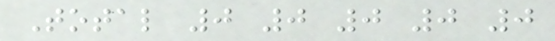Total 0 0 0 0 0
